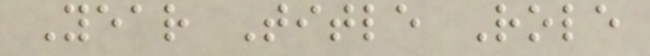Year Title Role
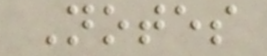Notes
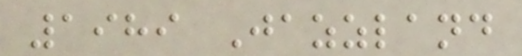1989 Jazzland
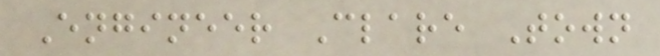Engineer Clare Town
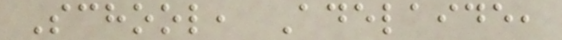School, Adelaide,
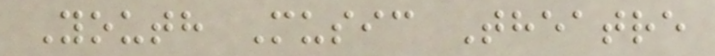Youth Music Theatre
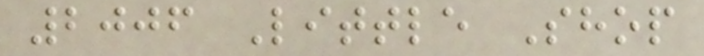2006 Little Shop
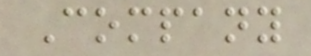Company
